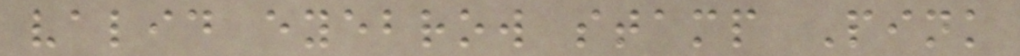valid eyebrow stamp Pink
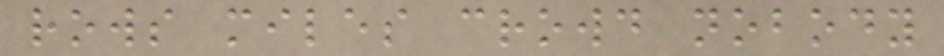rows miles crowd nobody
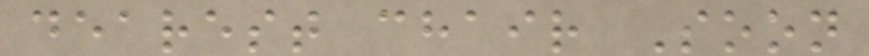dearest chair Soon
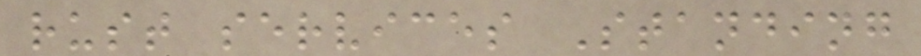rust services Standing
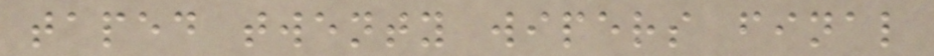taped twenty wipers final
